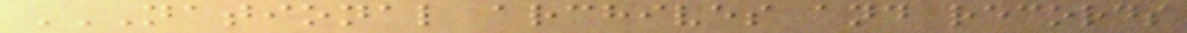NATIONAL ARCHIVES AND RECORDS
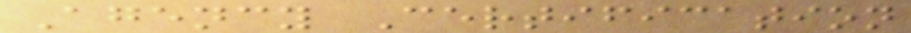Agency Certification
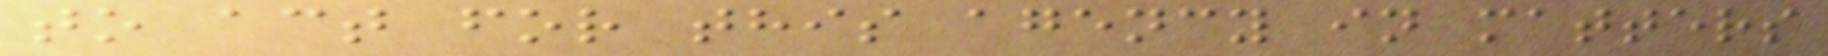to act for this agency in matters
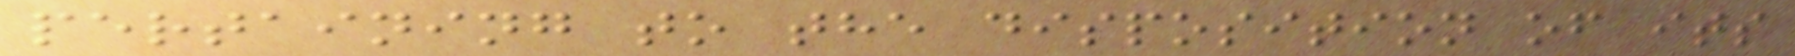pertaining to the disposition of its
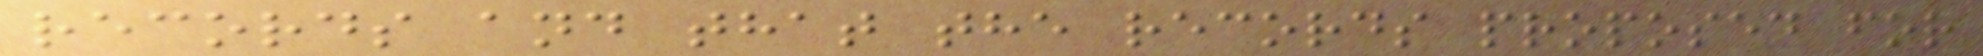records and that the records proposed for
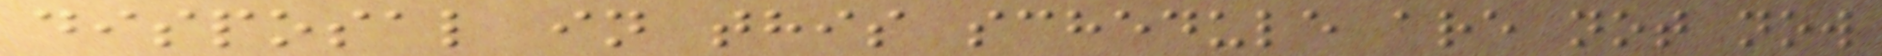disposal in this schedule are not now
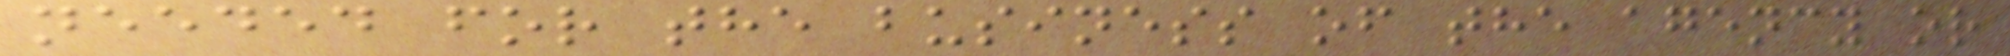needed for the business of the agency or
